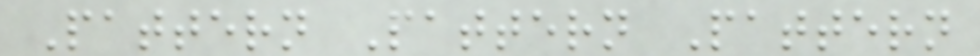Pattern Pattern Pattern
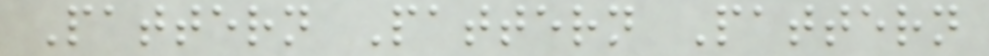Pattern Pattern Pattern
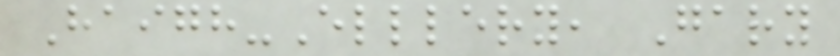Haigh-Elllery, Gary
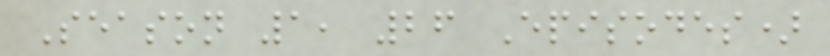Season 1, 26 Episodes)
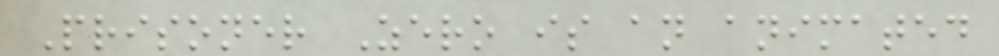Prisoner Zero is an animated
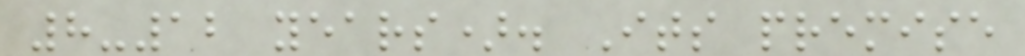8-12 years). Its premise
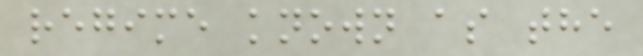regime known as the
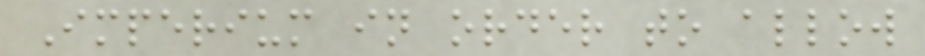Imperium in order to allow
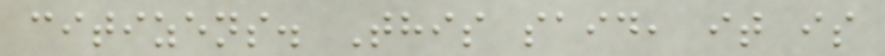citizens. This said, it is
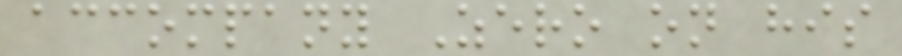accompany Zero on his
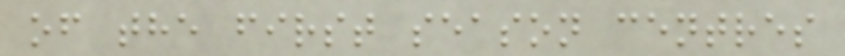of the first season centres
